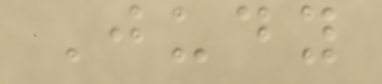Judy
